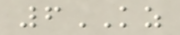6KZ
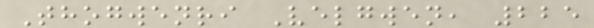Thogwenri Velgwen, 225
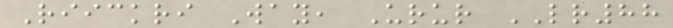Riickri Way, Urur LR88
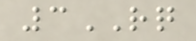3RQ
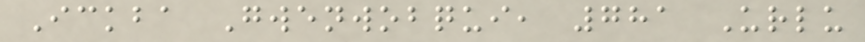Ickba Gwenwobqui, 781 Urlu
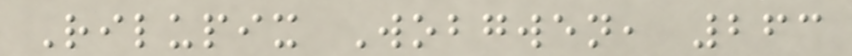Rilupix Wobgwen, 263
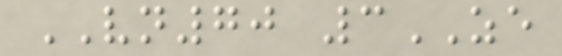VN70 3ZE
